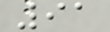91
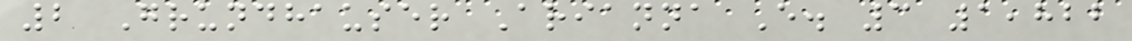2 Grundhauser Arianna E. 3 1,822
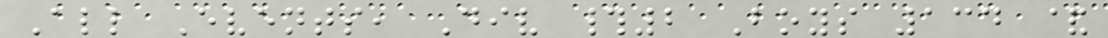All Events, Div #2 Boys 134 &
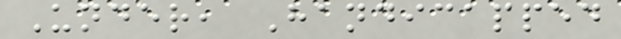Under, Handicapped
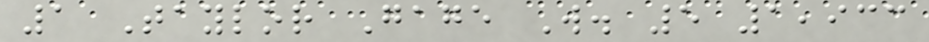1 Taylor Gage W. 5 1,933
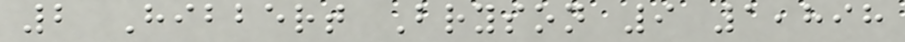2 Hibbert Bryson 9 1,898
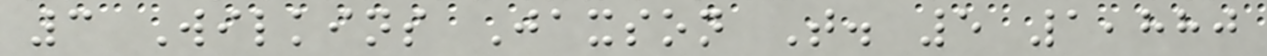3 Wilkins Jaxson T. 5 1,880
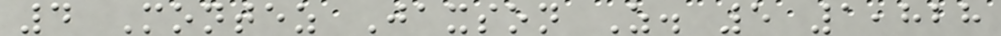4 Montez Jaxson Z. 5 1,828
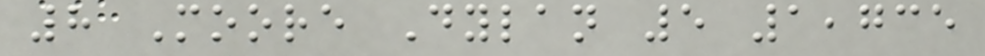8 Moore Dylan 5 1,735
